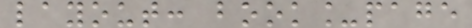layout: book_page
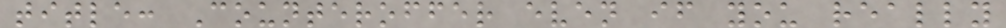title: Counteroffer even if you really
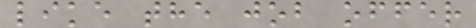like the job offer
